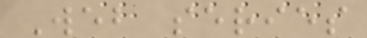Web series
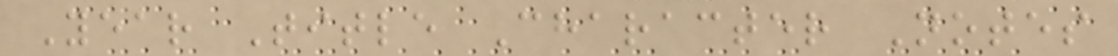Year Title Character Notes
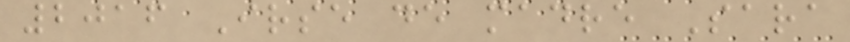2016 Irse de madre Sara
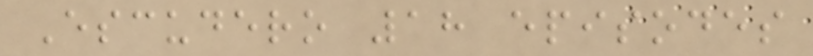Escudero 18 episodes
